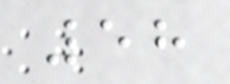58
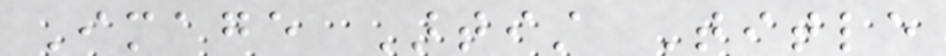Image Artist Title
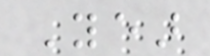Year
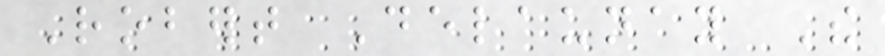Robert Delaunay The
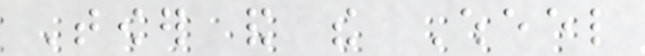Tower and the Wheel
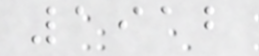1912
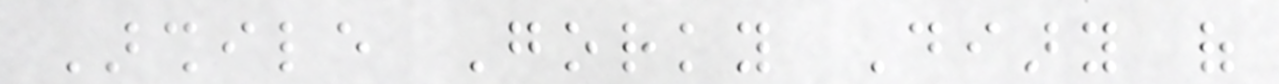Arshile Gorky Diary of
